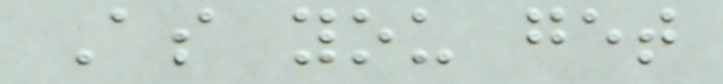As you get
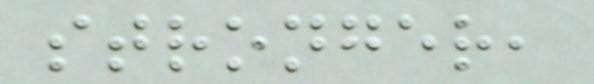stronger,
